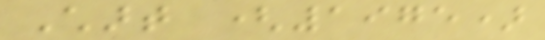Chart (1975)
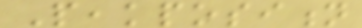Peakposition
